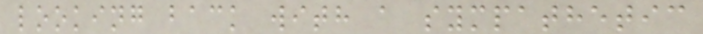looking back with a sympathetic
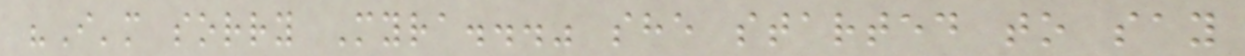"I'm sorry Myra..." she started to say
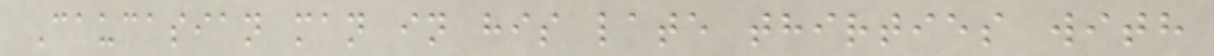Caucasian man in his late thirties with
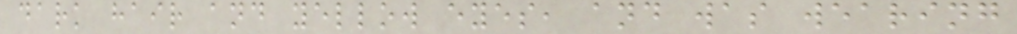dark hair and yellow eyes, and was wearing
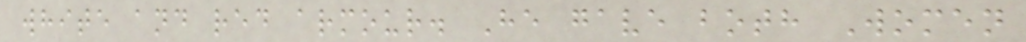white and red armour. He gave both Women
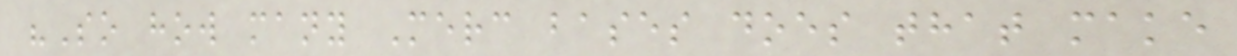"So how many Merc bases does that make
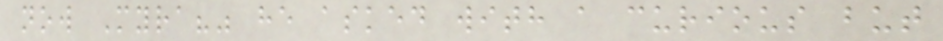now Myra?" he asked with a curious but
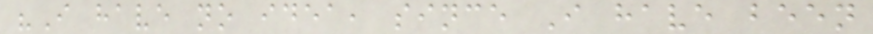"I have no idea, since I have been
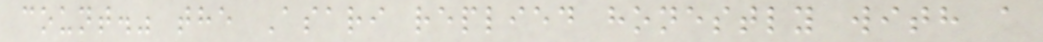count." the Asari replied honestly with a
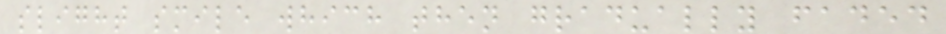slight smile which then gradually faded
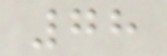78
